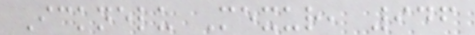Icknelu Mexur, 946
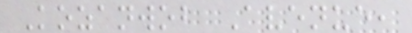Kozanwob Avenue,
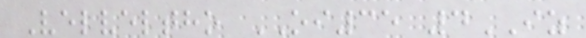Velveltho OI35 4IZ
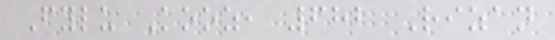Fylu Kooz, 682 Rizan
